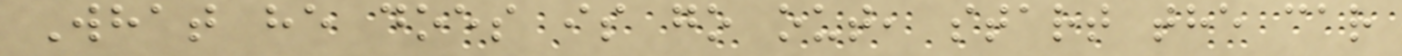What he does is go out, start the car
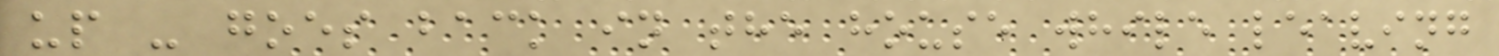up - goes back in the house while leaving
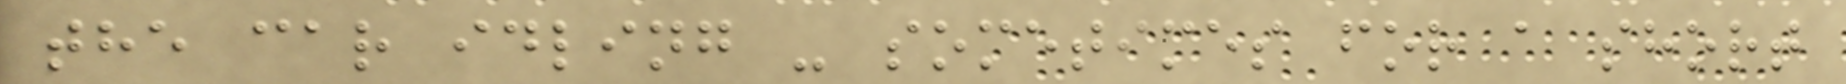the car idling - sometimes for a short
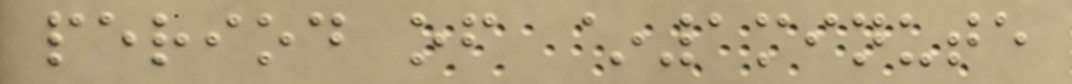period of ~1minute
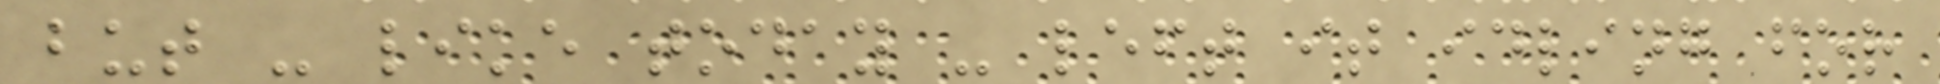but - like today - left it idling for
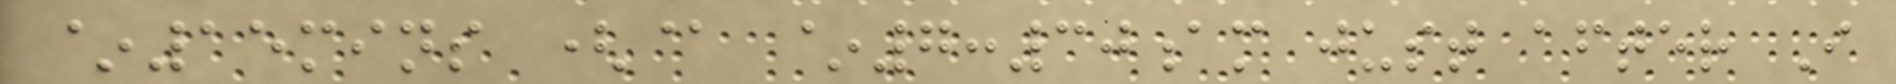~15mins (@ ~7:30am just after I
